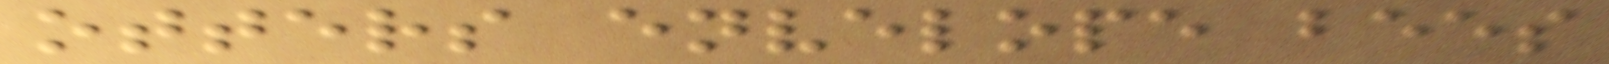otters envelope bees
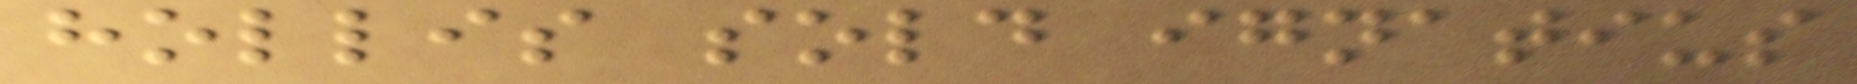hollis sold ignatius
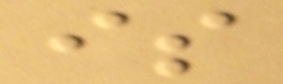is
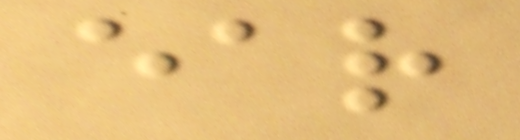ear
